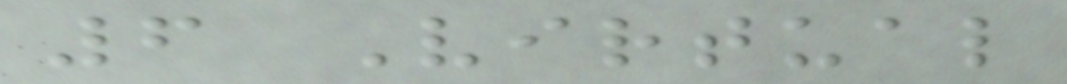6 Virtual
